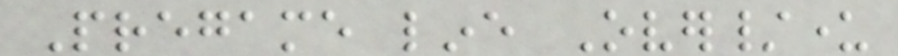Pregame line Over/under
